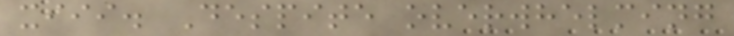xiii. Despite overwhelming
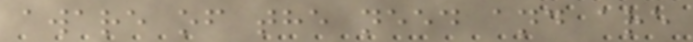aware of the need and are
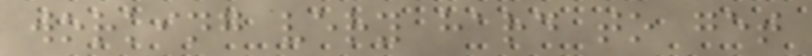working very hard to get
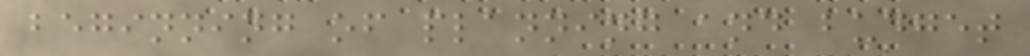beginning of planning and budget
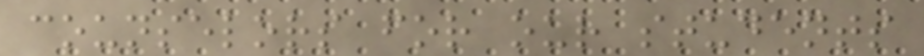counselors for our students
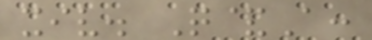xiv. Q&A:
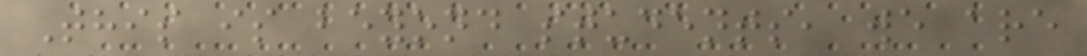This is beyond students, we are
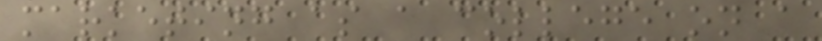marketing as a college on a
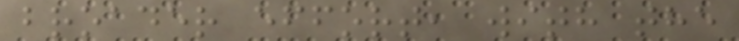broader effort, with the
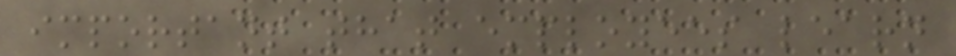important that employees learn
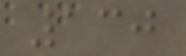130
